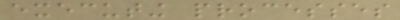executing processes
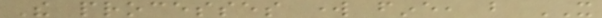The processes work fine, but IT
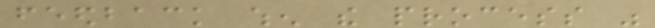feedback when the process was
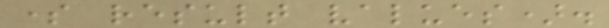some result values).
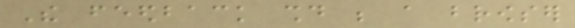The feedback should be a browser
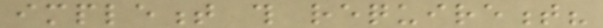implement this requirement?
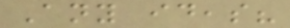Any ideas?
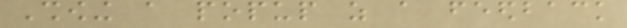Showing a popup as a feedback
